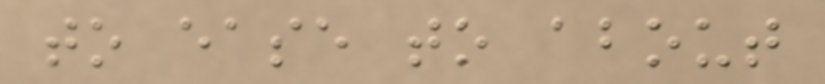to ease to about
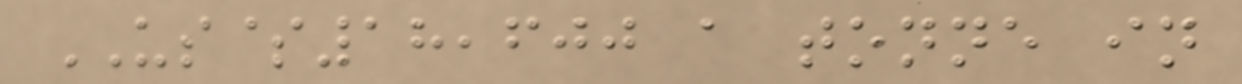US$18,600 a tonne in
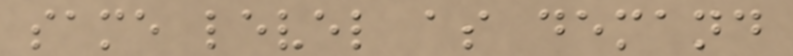same level as demand
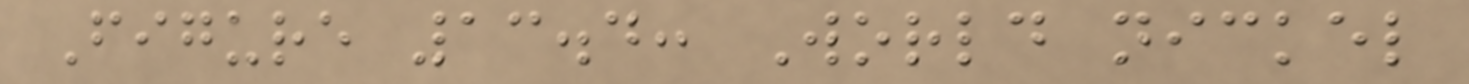Figure 13.4: World nickel
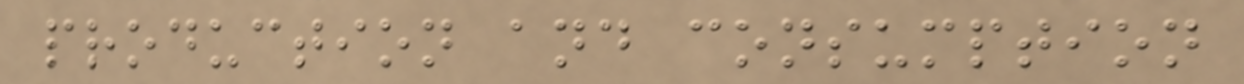production and consumption
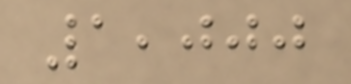1,000
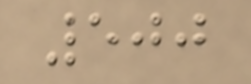500
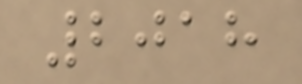2018
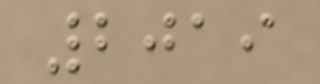2019
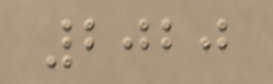2020
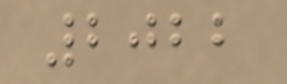2022
